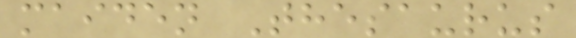maiden Thesaurus
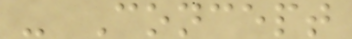- Concept
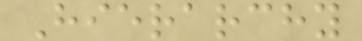Hierarchy
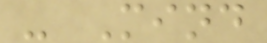- Mind
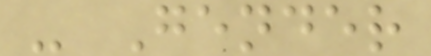- Gender
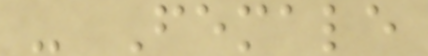- Female
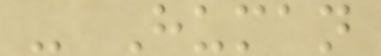- Human
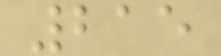215
